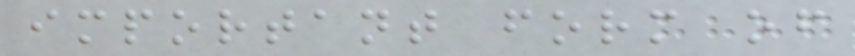important form of
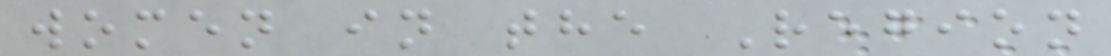women in the Region
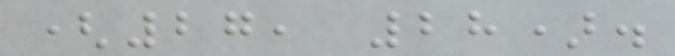(27, 28).
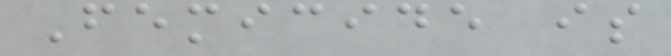Femicide is
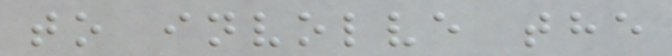to involve the
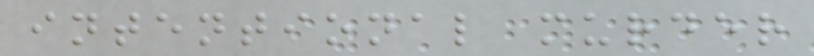intentional murder
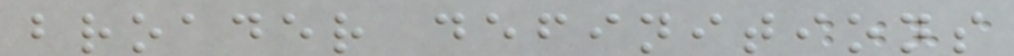broader definitions
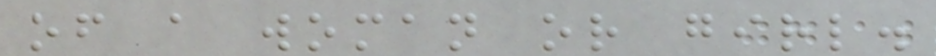of a woman or girl.
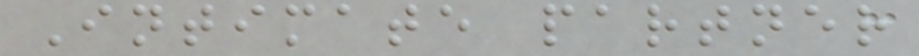Intimate partner
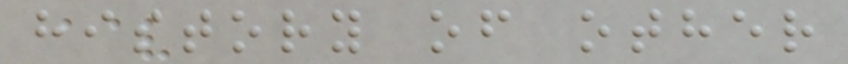history of other
